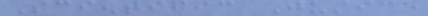Scientific Justice
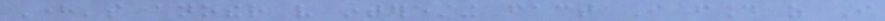Here's another very interesting fact I found as I
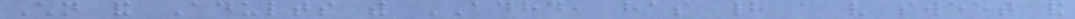Children and Adults with ADHD, has had a very sweet and
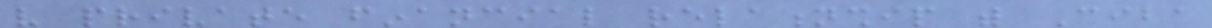very private financial relationship with Ciba
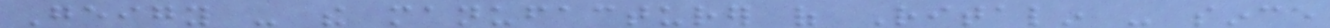Geigy - the manufacturer of Ritalin - since
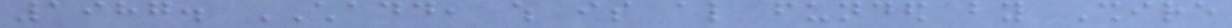1987. CHADD, which is also funded by Shire
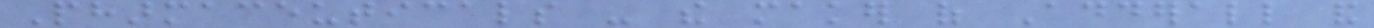Pharmaceuticals - the maker of Adderall and
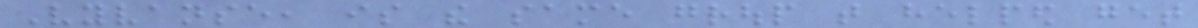Vyvanse, is the same group that helped get
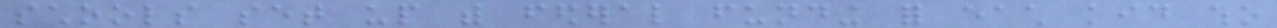schools set up with federal funding for each kid who
